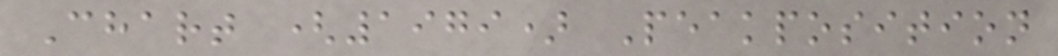Chart (1979) Peakposition
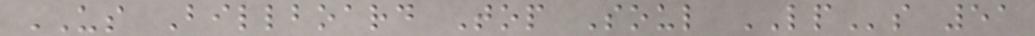US Billboard Top Soul LPs 51
